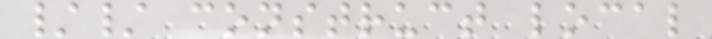// construct local
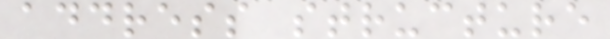address structure
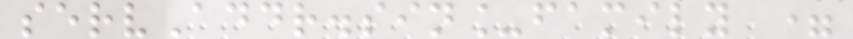servAddr.sin_family =
